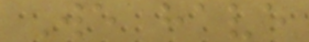We have
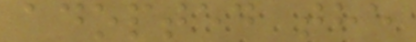adopted the
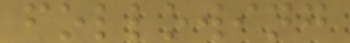following
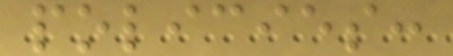policies:
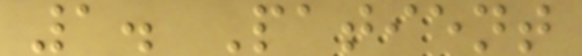1. Patient
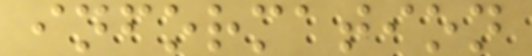information
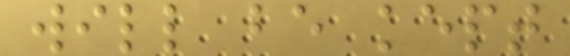will be kept
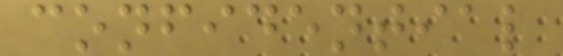confidential
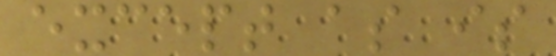except as is
